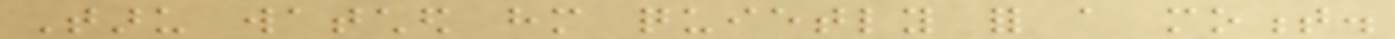Taru watched him quietly for a moment.
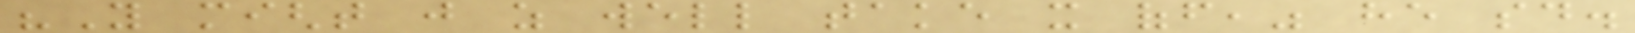"You might just as well take it off," he said.
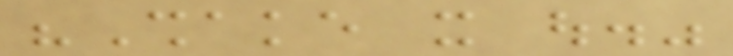"Shake it out."
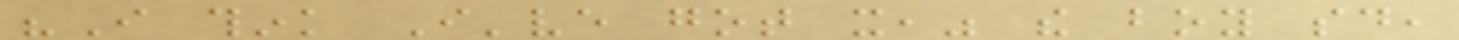"I think I've got it," the boy said,
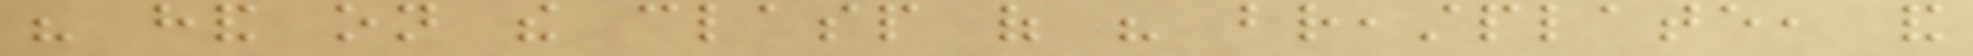his hand on the clasp of his breastplate, and
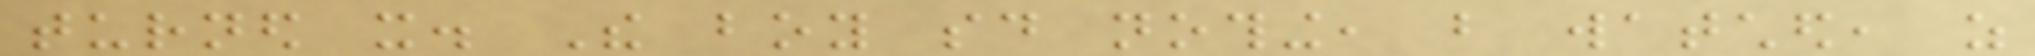turned it. The boy said nothing, but watched, as
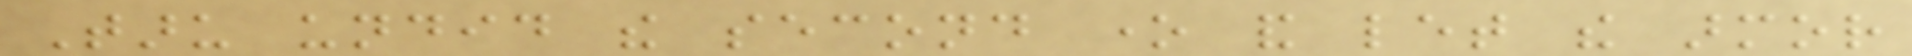Taru undid the second one and let the armor
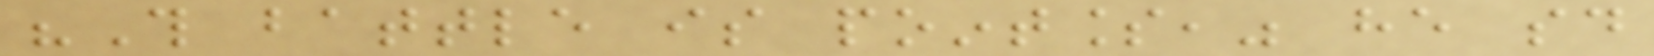"This battle is pointless," he said
